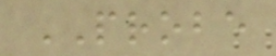PROBE
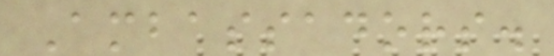Ambassadors.
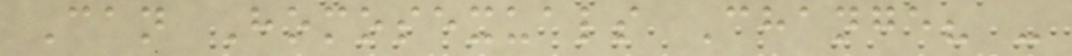Can Homosexuals Change? -
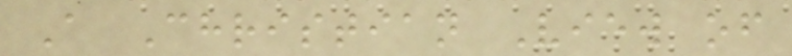A Christian View of
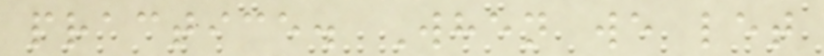practice. When we let
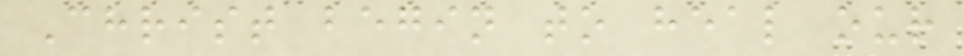Christ begin to heal our
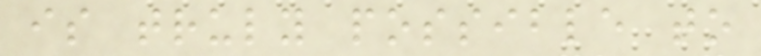is truly possible to
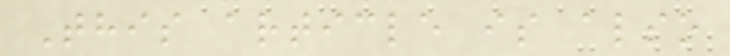This article is also
